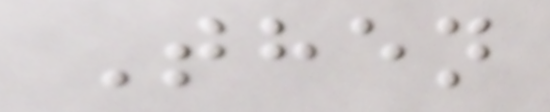Then
